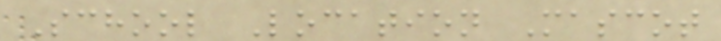School Location Mascot
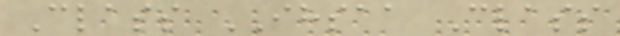Class IHSAA Class
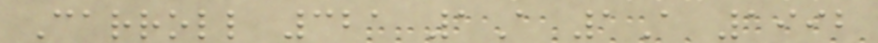Carroll 321 1A 1A 1992
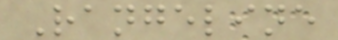Rangeline
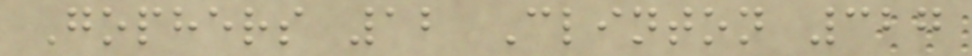Gophers 12 Clinton 327
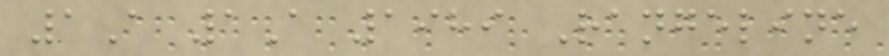1A 1A 1989 Rangeline
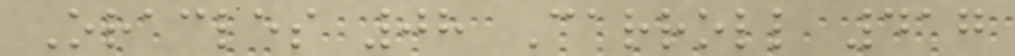Oracles 08 Carroll 417
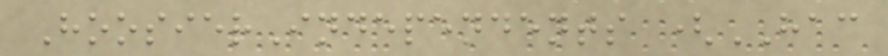HoosierIndependents (HAC
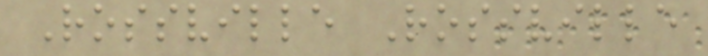Rossville Rossville
